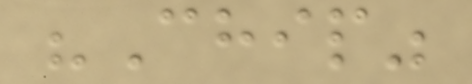"Chip"
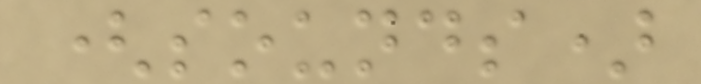(sounds)
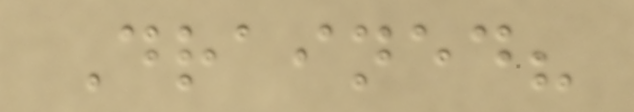Drained?
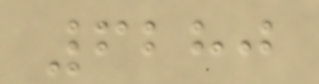6280
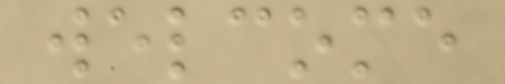welcome
